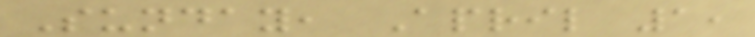Sunday, April 1,
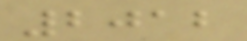2012
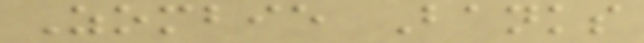Zombie Banks
